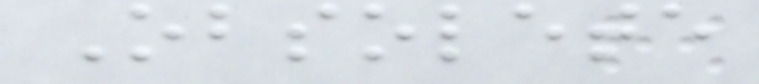Obsolete
